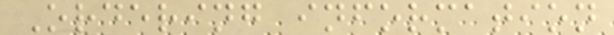Ordering information
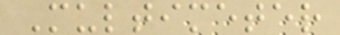Multimeter
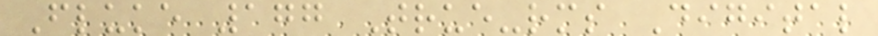Fluke 177 True-rms Digital
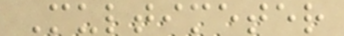Multimeter
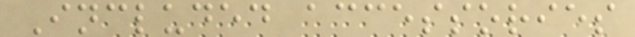Included accessories
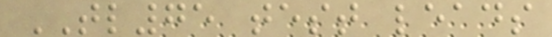TL75 test leads
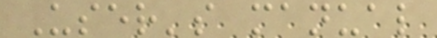User's manual
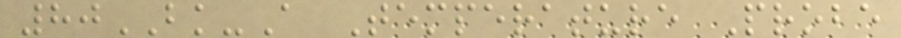80BK-A Temperature Probe
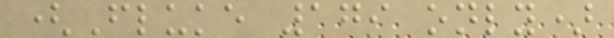(Fluke 179 only)
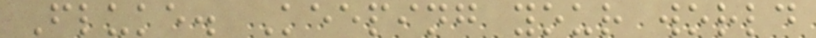Fluke. Keeping your world
